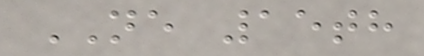NE 15th
